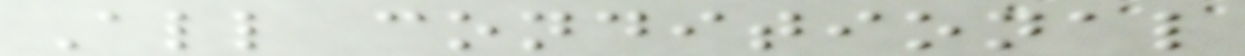All conditional
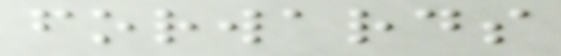forwards
